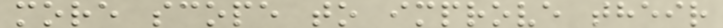more scope to improve their
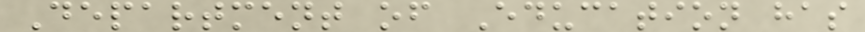Department of Education has
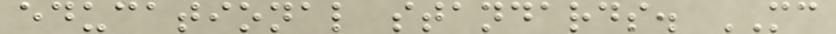educational standards. MC
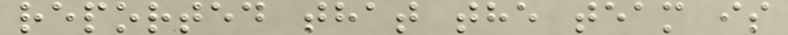reported that the team is
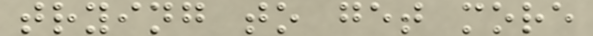trying to get more
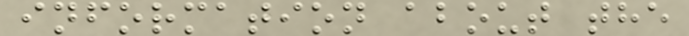information about the
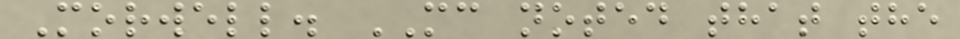Morwell. MC noted that the
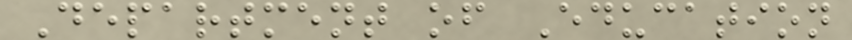Department of Education
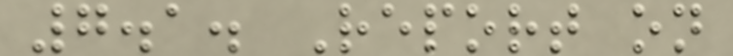7.1. Report on
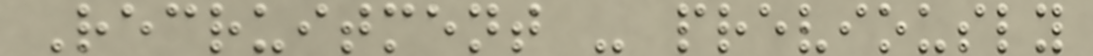Recruitment - previously
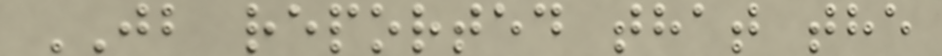JB reported that the
